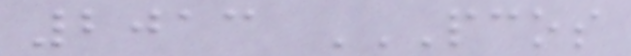2013 PCOS
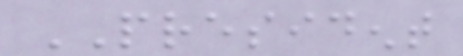PRESIDENT
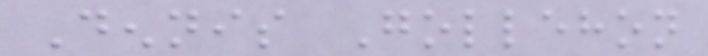Dennis Gollehon
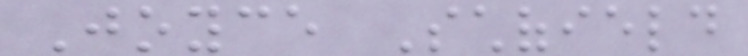Joyce Schofield
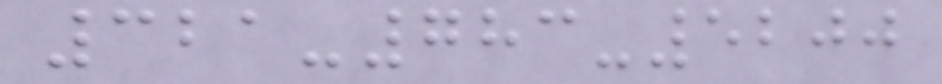321-783-5200
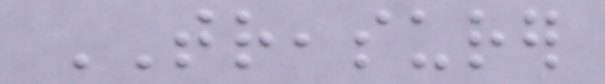TREASURER
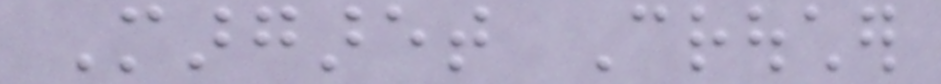Margaret Croucher
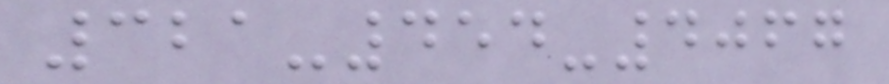321-454-4067
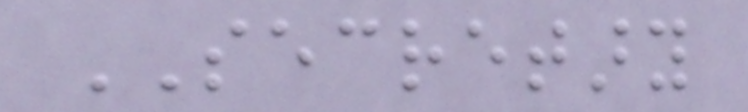SECRETARY
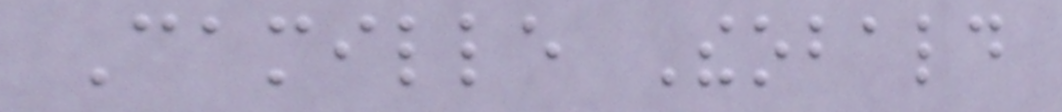Camille Theobald
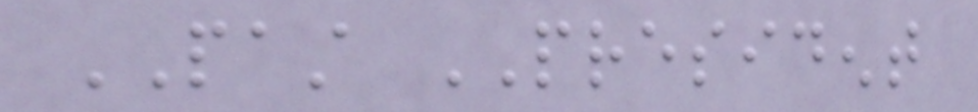PAST PRESIDENT
